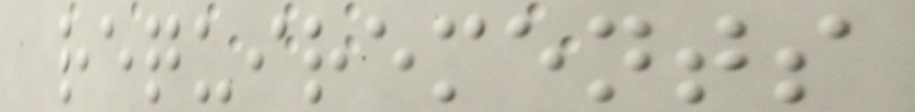requirements
